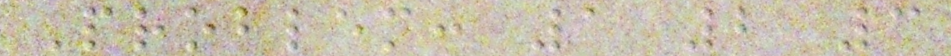Problem: 1 2 3
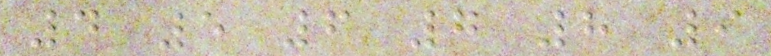4 5 6 7 8 9
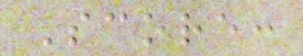Score:
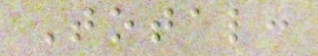Total:
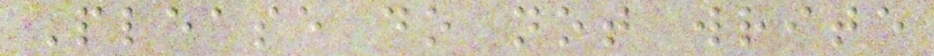Please do not write
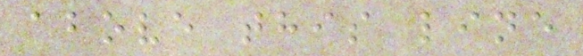above this line
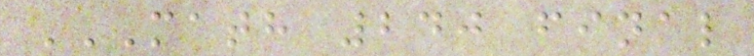MATH 240 FINAL
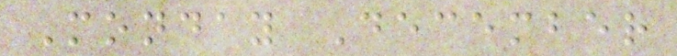Monday December
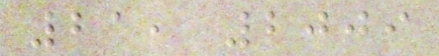21, 2009
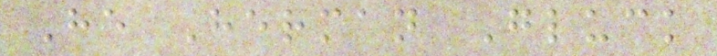He Herman Gluck
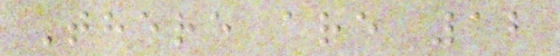There are 12
